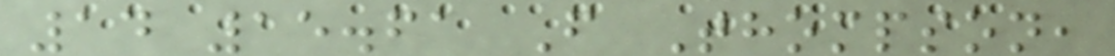14 15.61 F Thompson,
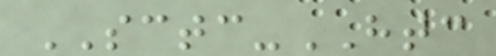SCTC-HTC
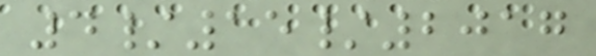4/15/2017
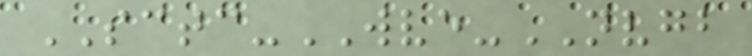SCTC-WVE-NVGB
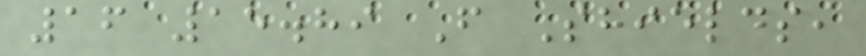16 15.89 F Shields,
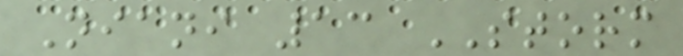Niani 13 STORM
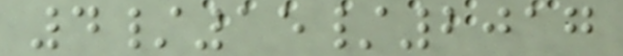4/15/2017
